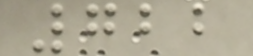722
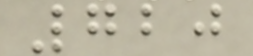720
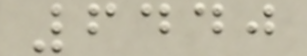6440
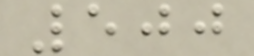500
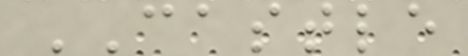CASTLE
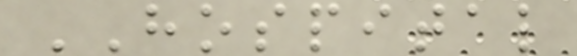HOSPITAL
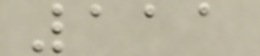111
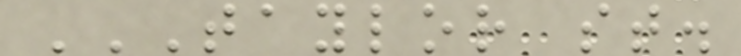TAYLOR ST.
